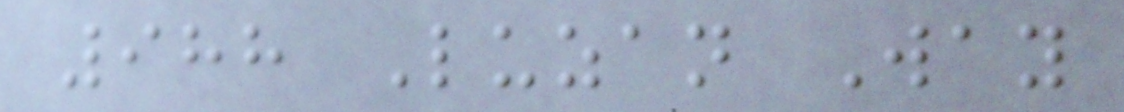988 Luzan Way
